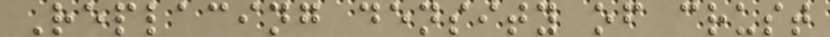Replacing density of crust
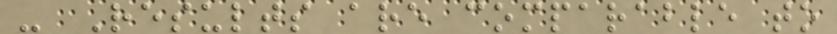- Results are comparable to
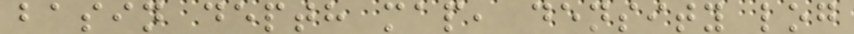basin depth map, density log
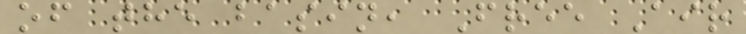of the basin, Free Air
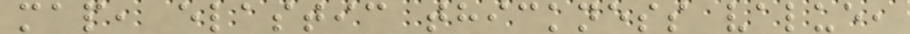map, elastic thickness value,
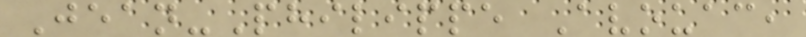Jean-Philippe Avouac,
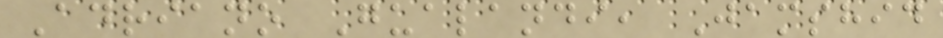Adriano Gualandi, Jamshid
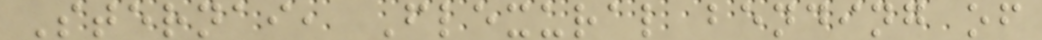Sternai, Flexural bending of
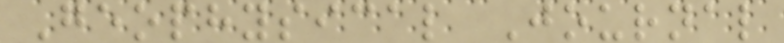Geophysical Journal
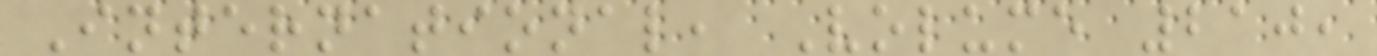International, Volume 210,
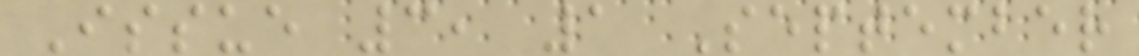Issue 3, 1 September
